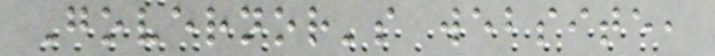Governor's website,
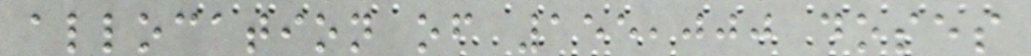allocation of 155,000 doses
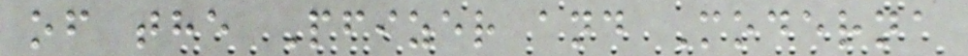of the Pfizer and Moderna
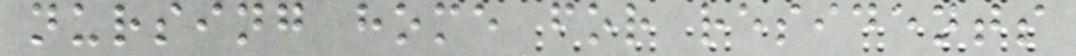nursing home for residents
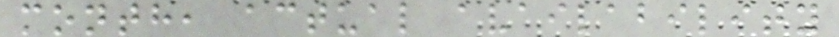month, actual availability
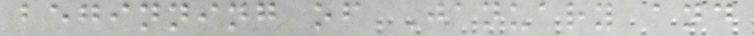beginning of January and
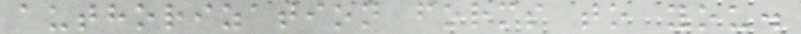authorization forms to you.
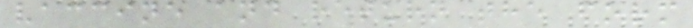vaccine and return the form
